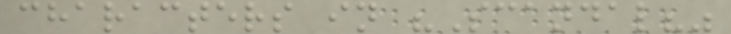characters in "Scandal?"
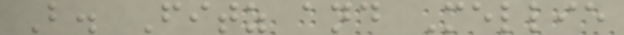B. Fitz and Mellie
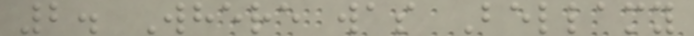2. Where was Bellamy
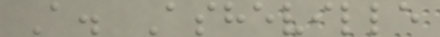A. Asheville
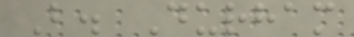B. Durham
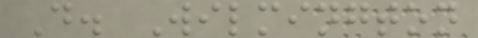D. Wilmington
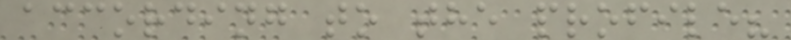according to the profile?
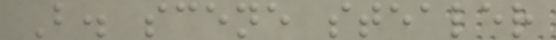B. scene stealer
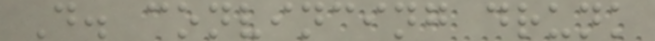D. convincing drunk
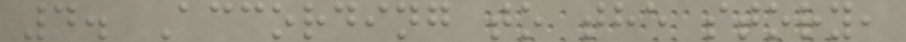4. According to the story,
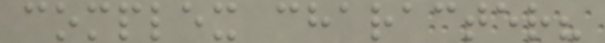complex character?
